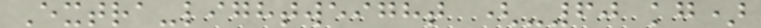Extra-lightweight (-60 kg)
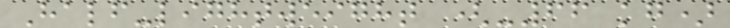Half-lightweight (-66 kg)
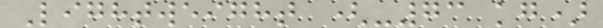Lightweight (-73 kg)
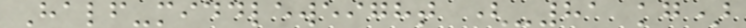Half-middleweight (-81 kg)
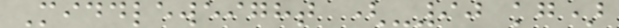Middleweight (-90 kg)
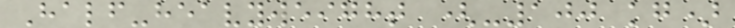Half-heavyweight (-100 kg)
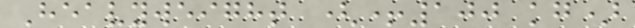Heavyweight (+100 kg)
